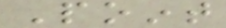Point
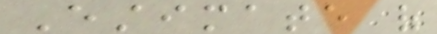Estimate of
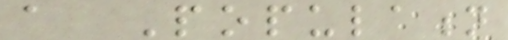a Population
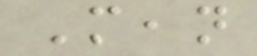Mean
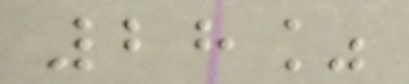28%
